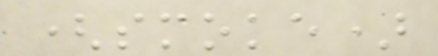(smoke)
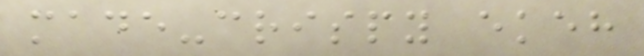made-crispy ekeh
